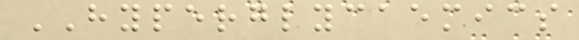HYPERGLYCAEMICS
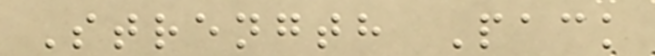Strength Pack
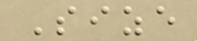Size
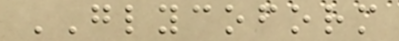GLYCOFORM
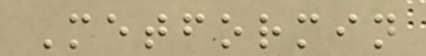Metformin
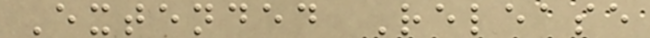Extended Release
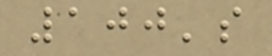100's
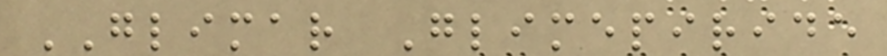GLIMAR Glimepiride
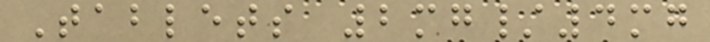Tablets 2mg/4mg
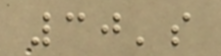30's
